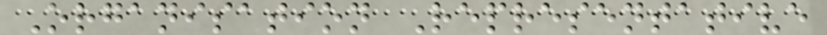Organisation Representative
